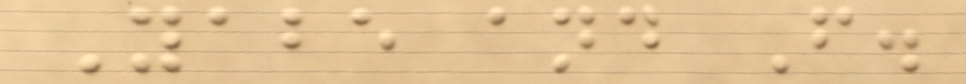Yabe and F.
